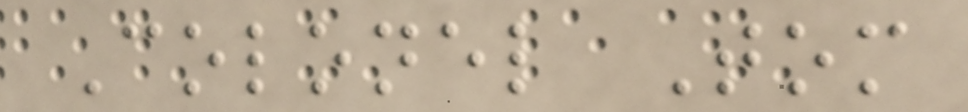Colonel Tom
